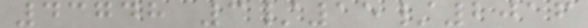43748 3/15/2016
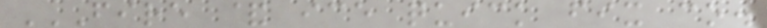FIRE & ICE QUICK FIX CO.
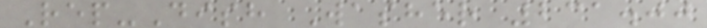Rep-Dish Washer 231.00
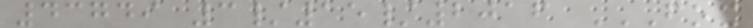43749 3/15/2016 FOX
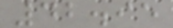42.95
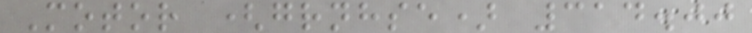Motor (grnhse) 314.00
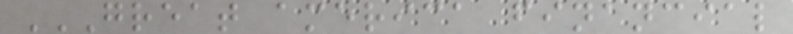GREAT AMERICA FINANCIAL
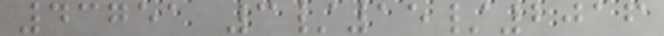43751 3/15/2016
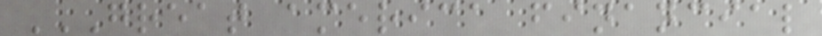GREAT AMERICA FINANCIAL
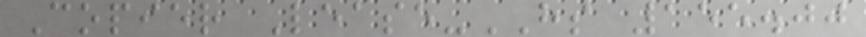Copier Lease-HS 155.00
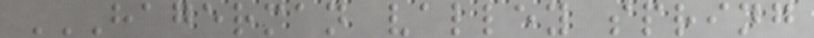HAGERMAN VALLEY SPRING
